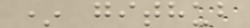* github
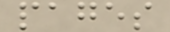pages
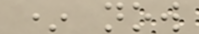* now
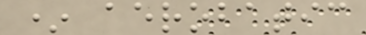* aerobatic
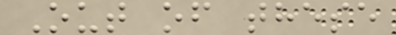Out of these
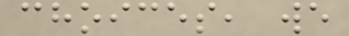choices, we
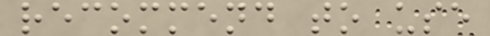recommend to use
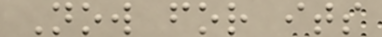Now for its
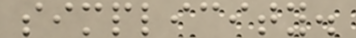simplicity.
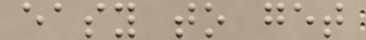easy to get
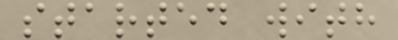started with
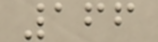166
